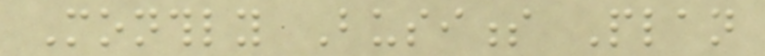Monthly Business Plan
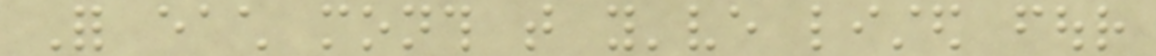For each month that you've listed four
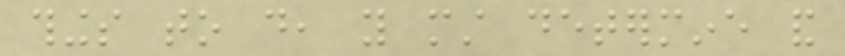things to do, you must determine and
